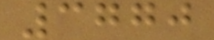3770
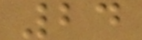24
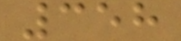358
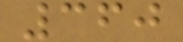360
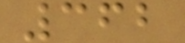362
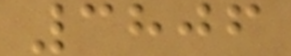3806
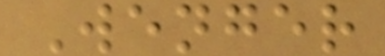Wenger
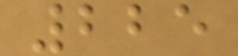225
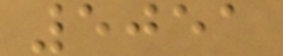5051
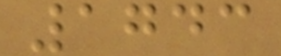1743
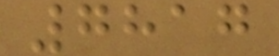7817
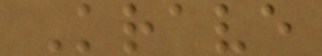Krave
